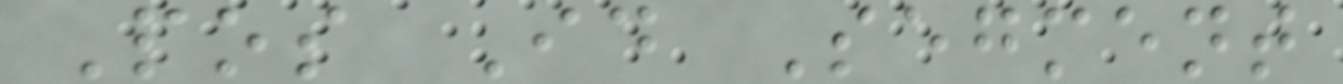Pos Id Segment
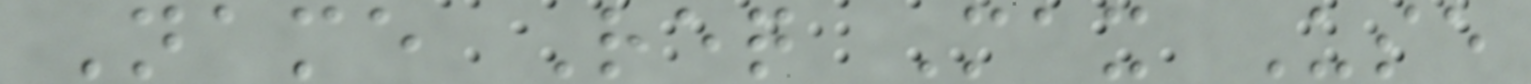Name Req Max Use
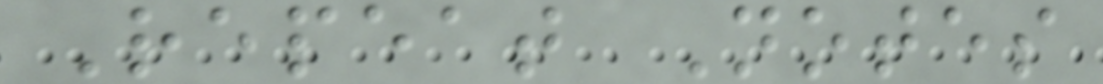Repeat Notes
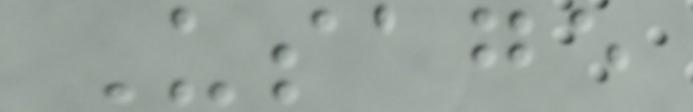Usage
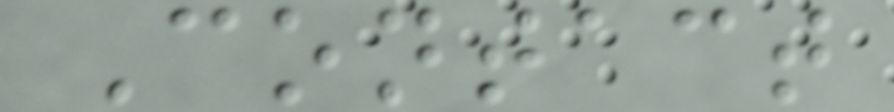Contact
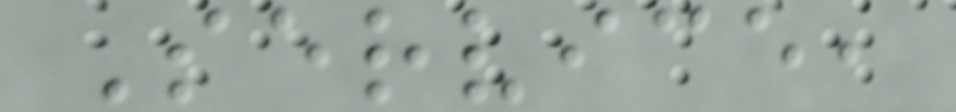Service,
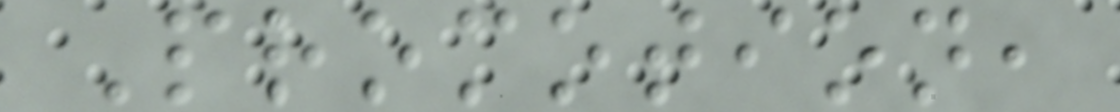Promotion,
